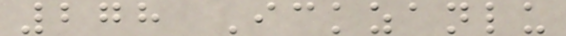278 Ickzanlu
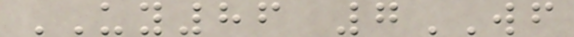UY86 7WF
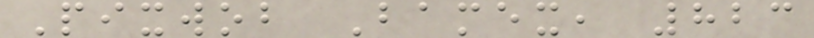Pixwob Bamex, 823
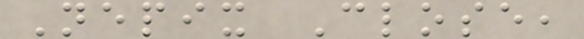Nepix Close,
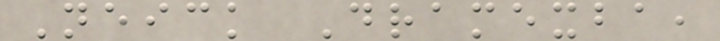Neick Dramexba,
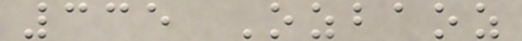335 Ozbaoz
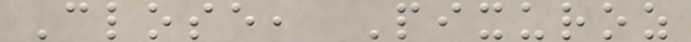Close, Pixuroz
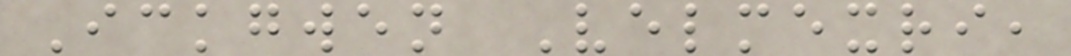Ickgwen Velmexri,
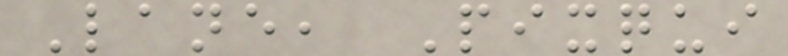Lane, Pixqui
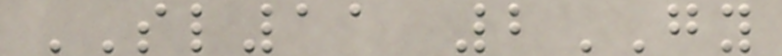SL11 2GY
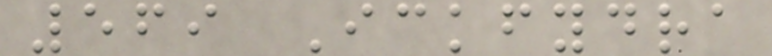569 Ickfydra
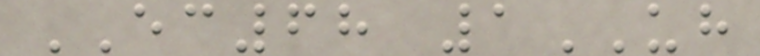EC68 1UH
